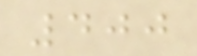400
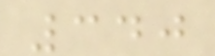340
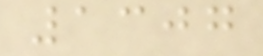1307
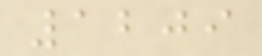1209
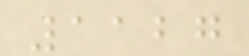1127
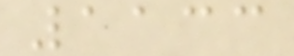1133
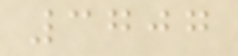3707
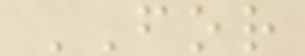FOR
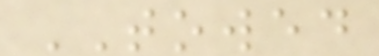TOWED
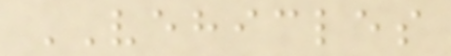VEHICLES
